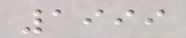1999
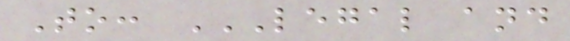To: LEGAL AND
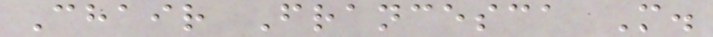Chair Francesca M.
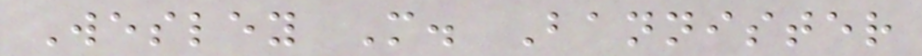Wesley M. Bannister
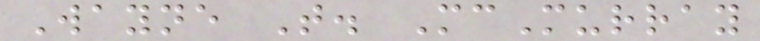Wayne T. McMurray
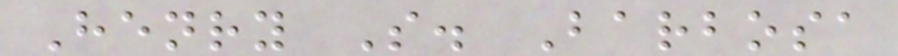Henry S. Barbosa
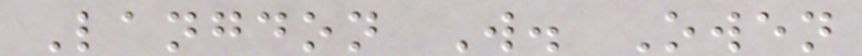Langdon W. Owen
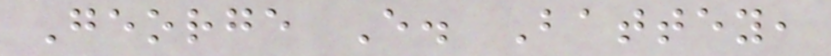George E. Battey,
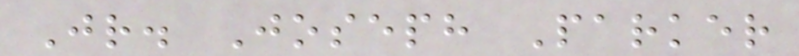Jr. Joseph Parker
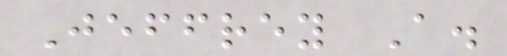Jeffrey A.
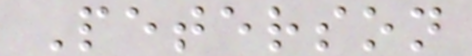Peterson
